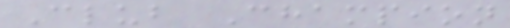Club Champion
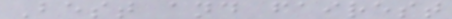Best and fairest
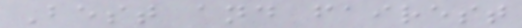Best and fairest
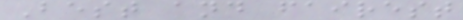Best and fairest
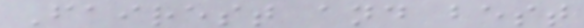Fairest and best
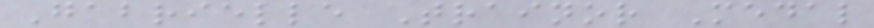Gabrielle Trainor Medal
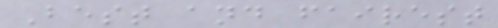Best and fairest
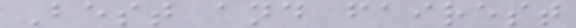Best and fairest
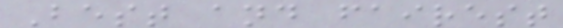Best and fairest
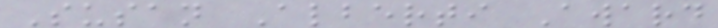Susan Alberti Award
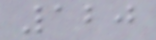120
